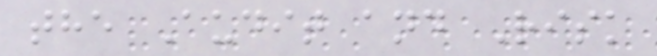the Audit and Risk
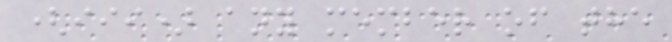(iii) any member of the
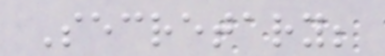Secretary;
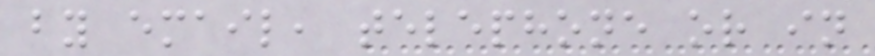by email, telephone or in
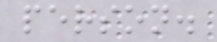person.
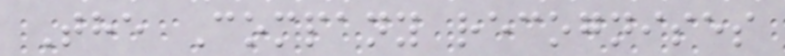The Company recognises
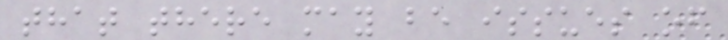that there may be issues of
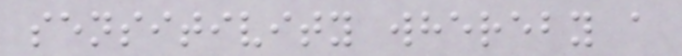sensitivity whereby a
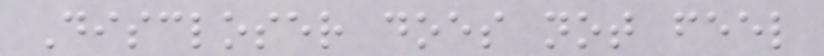Discloser does not feel
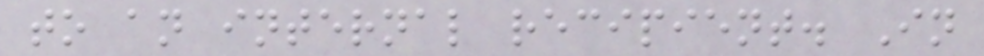to an internal recipient. In
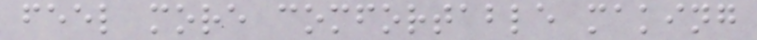feel more comfortable making
